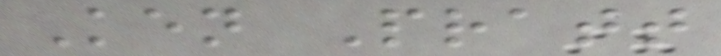Ken Pratt
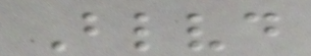Blvd
